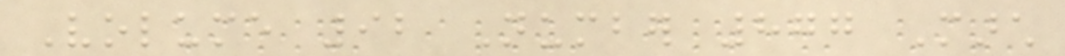Volume 92 Number 877 March
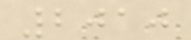2010
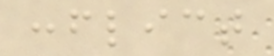conflict
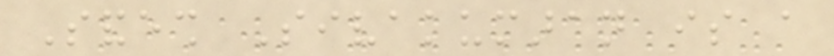Sandesh Sivakumaran is a
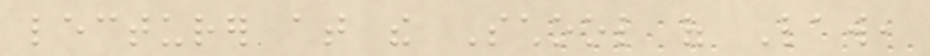lecturer at the School of Law,
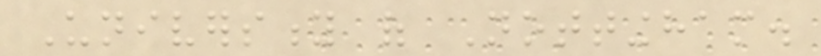University of Nottingham.
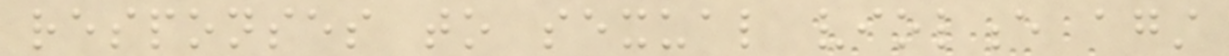responses to sexual violence against
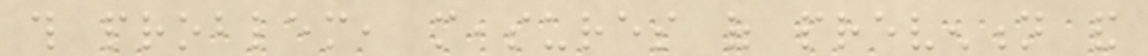this problem, measures of prevention and
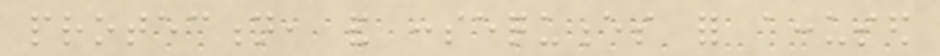protection, and consequences for accused
